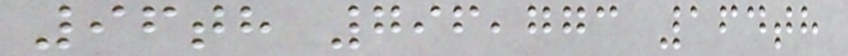96th 796,773 164th
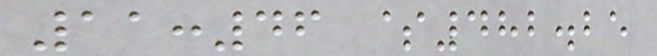11:46 $482.25
